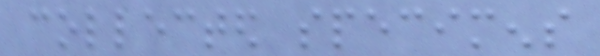collected specimens
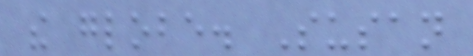the globe. Susan
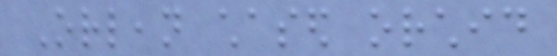Orlean chased orchid
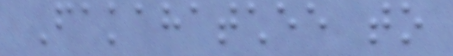Fakahatchee to
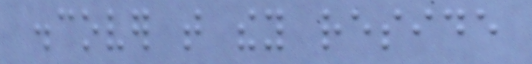discover that they reside
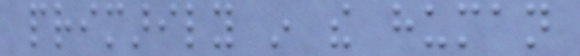primarily in the human
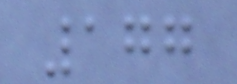177
